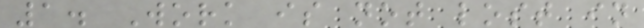1. Work is not lost in
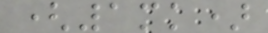(1mk)
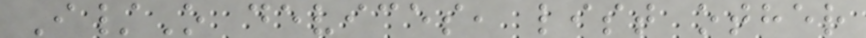I/O devices, list other
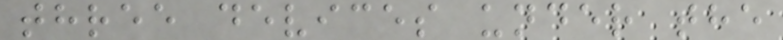three devices under the
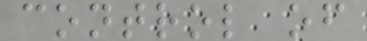control of
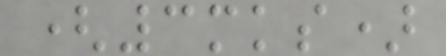(3mks)
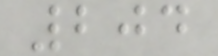204
